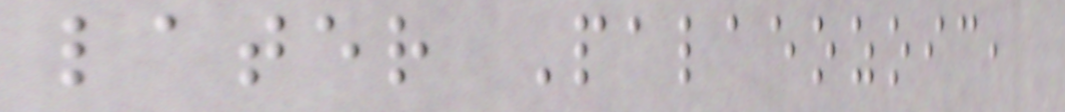later Palaeozoic,
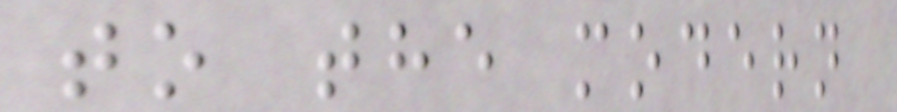to the modern
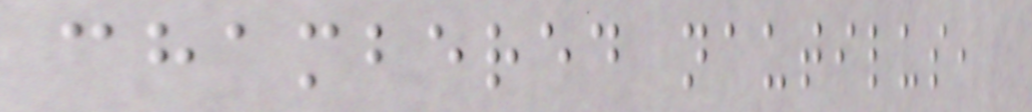chambered nautilus,
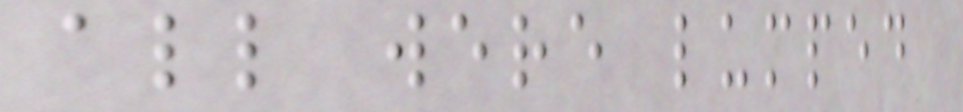all were lumped
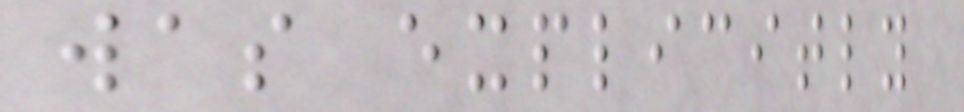was explicitly
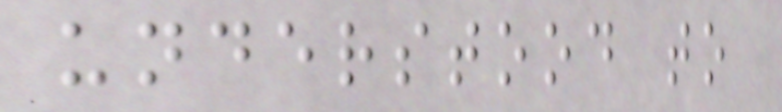understood to
